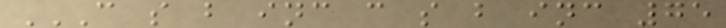C S B INC C S B INC 75
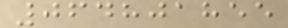064801855
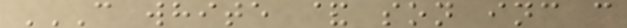C WHITE & SON INC C
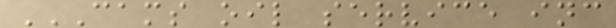CAMS OIL SERVICE INC
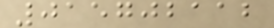015702112
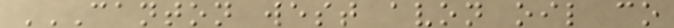CANTON WEST AVON OIL CO
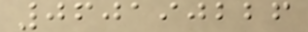060190226
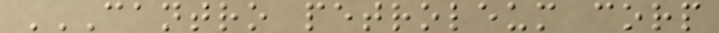CANTRO PETROLEUM CORP
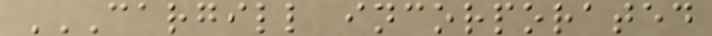CARGILL INCORPORATED
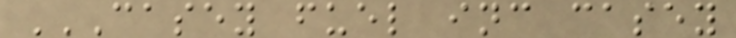CASEY FUEL INC CASEY
